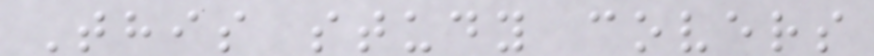This study covers
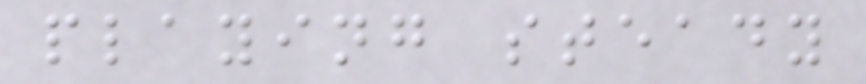playing steady
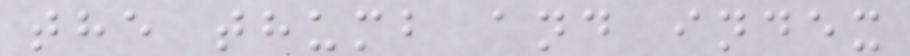the thumb and index
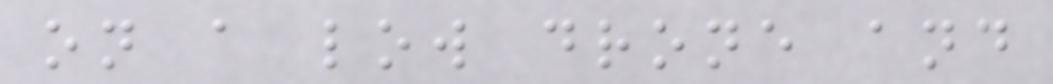on a low drone and
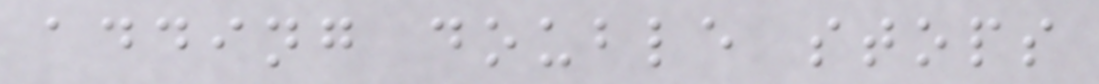adding double stops
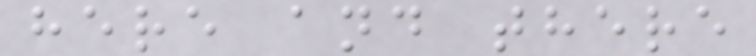here and there
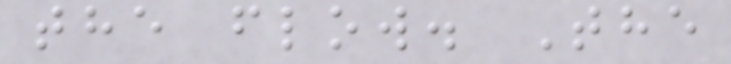the flow. The
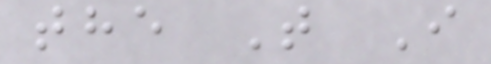the T I
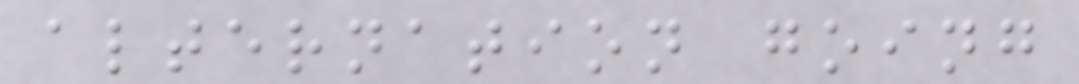alternation going
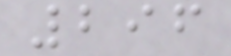296
